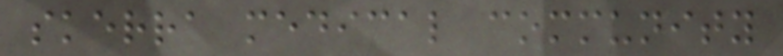skerra medical community
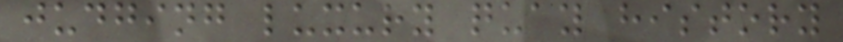judging luxury quay history
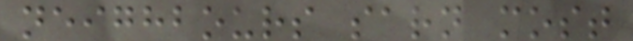neighbours sarn most
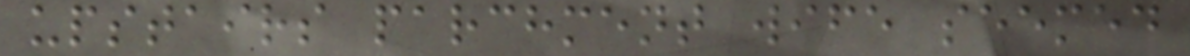upstairs parchment wife seemed
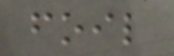foil
